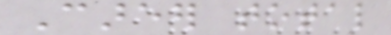Career total
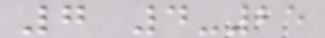7 4-25
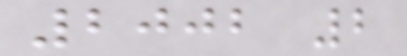2002 2
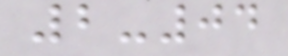2-04
